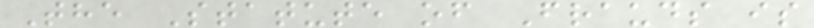The Statute of Frauds is
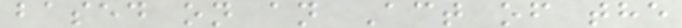based on an Act of the
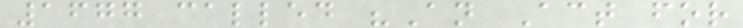1677 called "An Act for
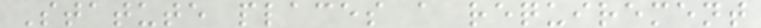Statute places a requirement
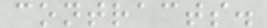contracts.
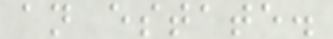an estate.
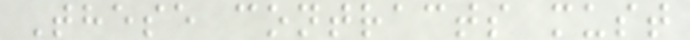These contracts must
